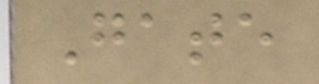Gate
